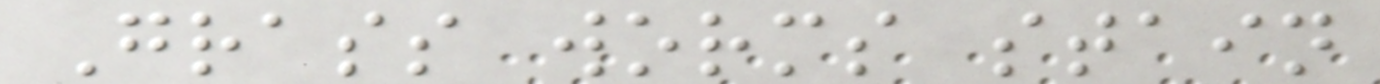Grass worms stain
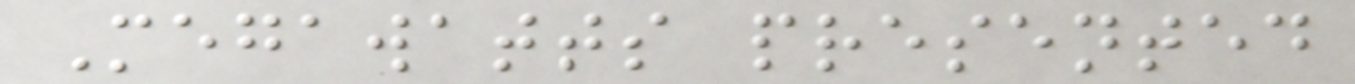Megawatts presented
